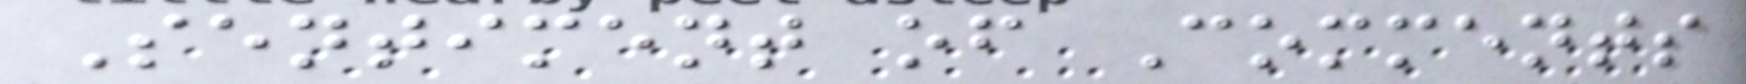Sentiment of Comments
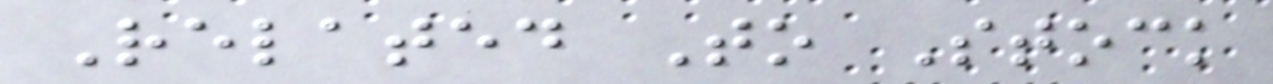Related To Stock
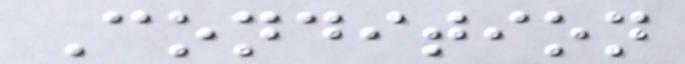Condition
